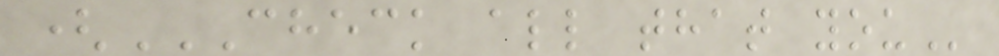(CHECK ALL THAT YOU
